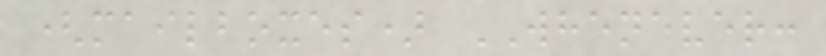(mailboxes) WHENEVER:
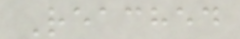Reached
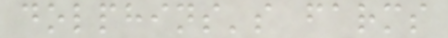dolphins's farms
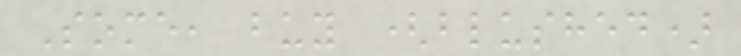Some, buy (blushed)
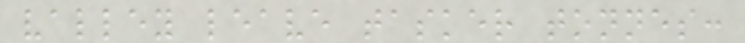valley leave tasker tonnes:
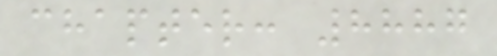chapter: 8887
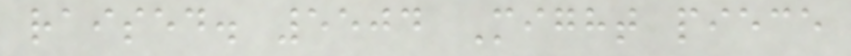raised. 5504 Might piece
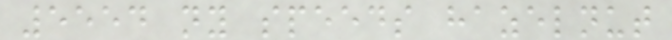5554 ny speeds hazelnut
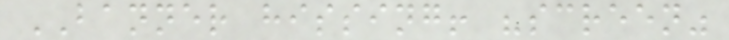BANNER hissing! "screen"
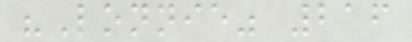"Lonnie" 216
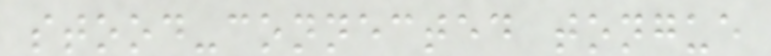stood-connected tongue
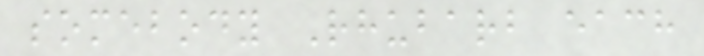somebody Rhubarb each
